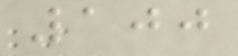100
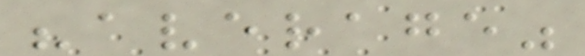"average"
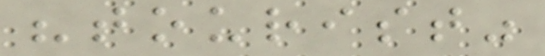"tourist"
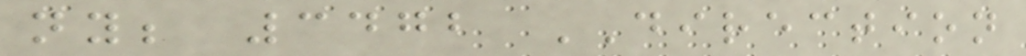ny; 3472 DIRECTION
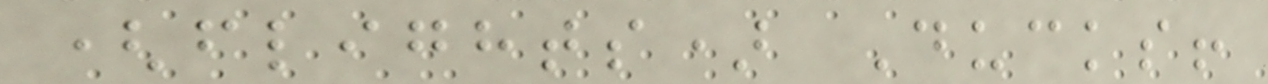(flights) Ducks!
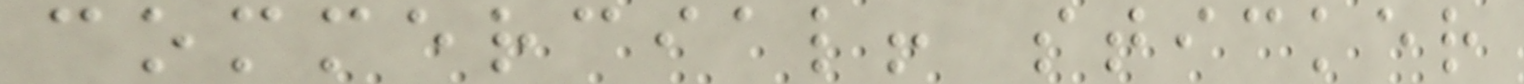commercial! sticker
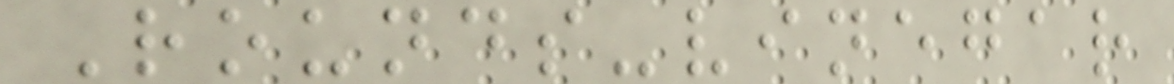Rounds-vinegar
